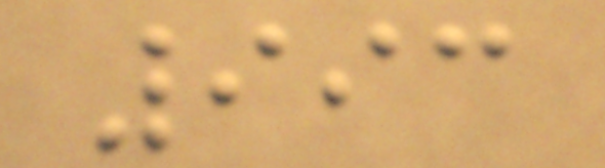993
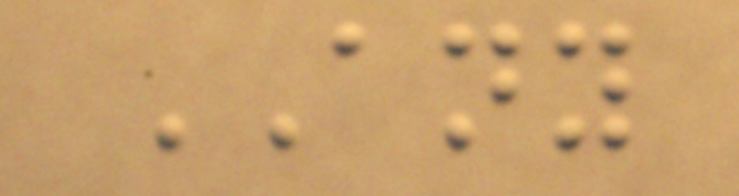ANY
